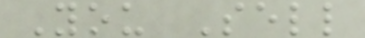You Sell
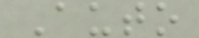Auto
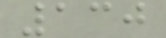130
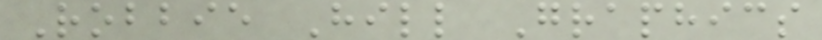Robbie Hill Graphics
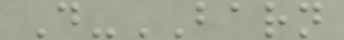D-BARN
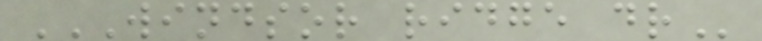WINDSOR RIDGE DR
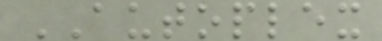AUTOPLEX
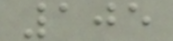105
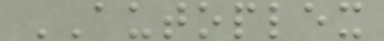AUTOPLEX
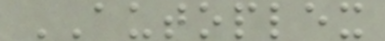AUTOPLEX
